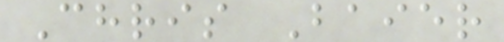Chris Baier
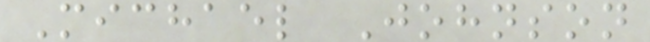Michael Johnson
